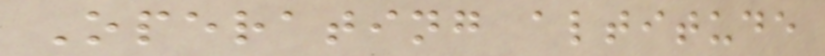Operating altitude
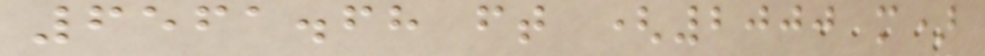6561.68 ft (2000 m)
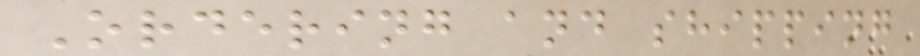Ordering and shipping
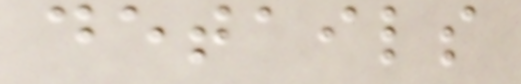details
